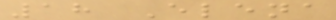18 Elena
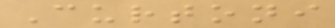Curtoni
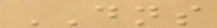DNS
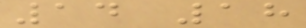14 18
